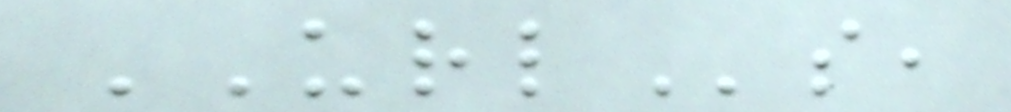URLs,
